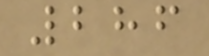286
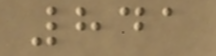841
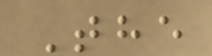The
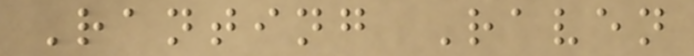Ranting Raven
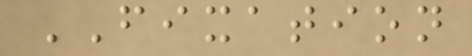FIXATION
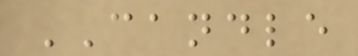CANDLE
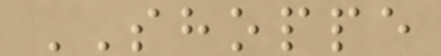SHOPPE
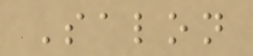Salon
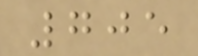705
